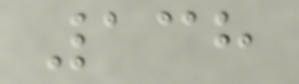138
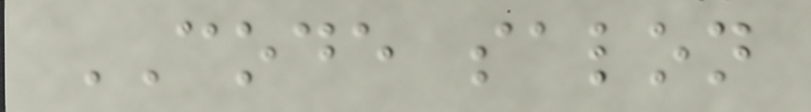CODE salon
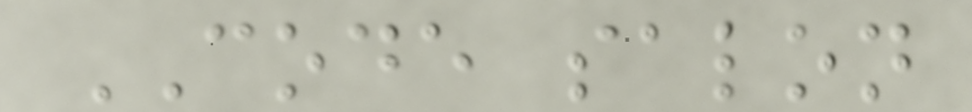CODE salon
